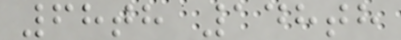68th 148th
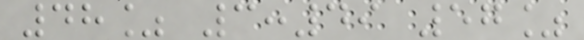48% 3:49 57%
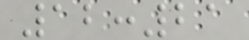12:21
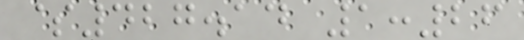$427.14 1:26
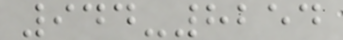944-8254
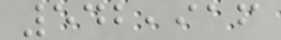542,916
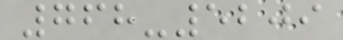768-5209
